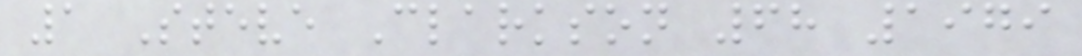1 Steve Clarkson 68 1979
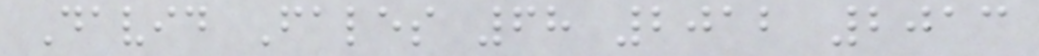David Fales 68 2012 2013
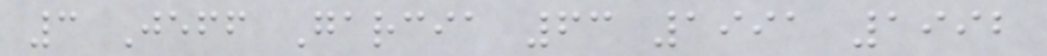3 Jeff Garcia 63 1991 1992
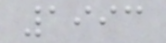1993
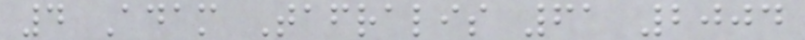4 Adam Tafralis 61 2004
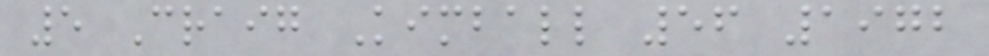5 Craig Kimball 56 1972
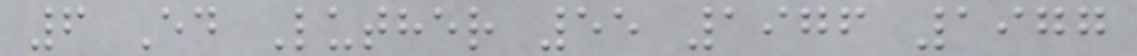6 Ed Luther 55 1976 1977
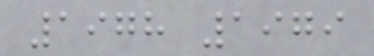1978 1979
